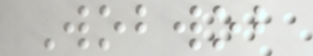Wobwob
